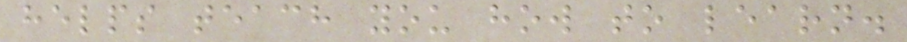helps teach you how to learn.
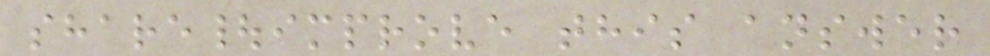share|improve this answer
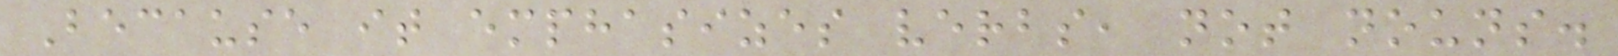Because it emphasizes verbs, not nouns.
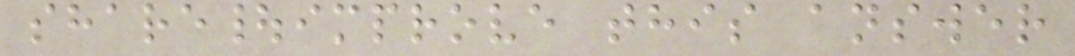share|improve this answer
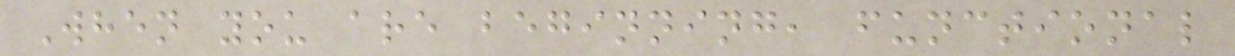When you are beginning, functional
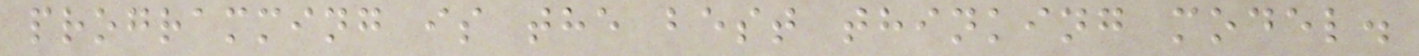programming is the best thinking model.
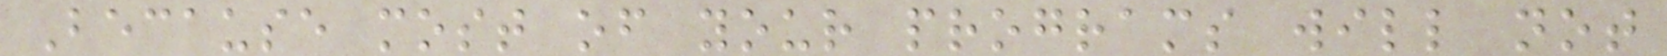Because most of your programs will not
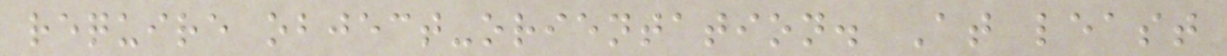require object-orientation. At least
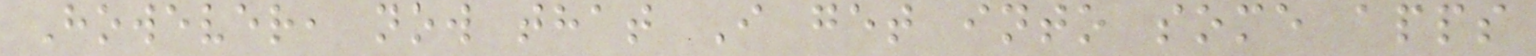However, now that I get into some apps
